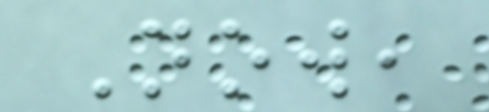Now,
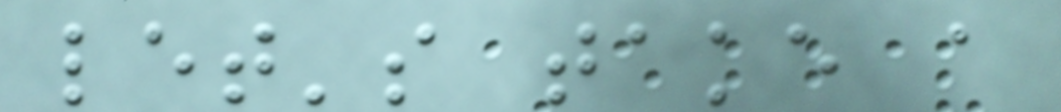let's take a
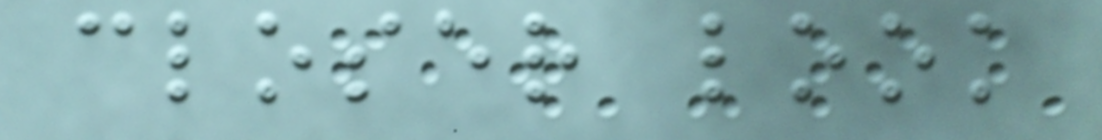closer look
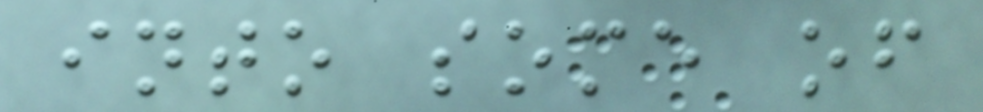into some of
